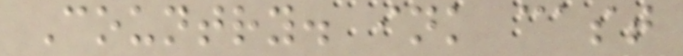Country. ink cast
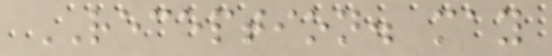RECEPTION. may
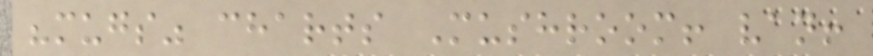"mugs" charts Mushroom! van!
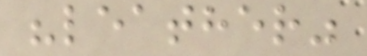"leather"
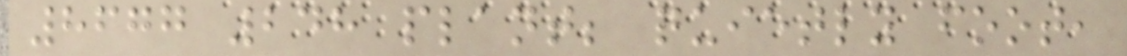8677 248 plant; quietly foot,
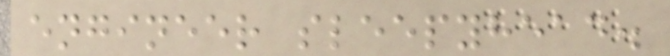engineer sleepyhead.
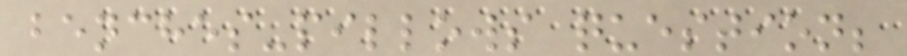benches-pillows question;
